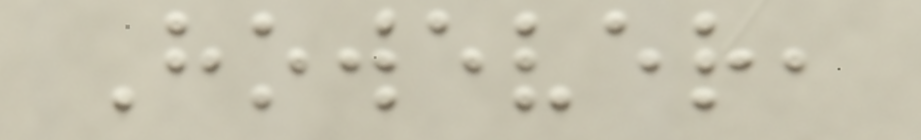However,
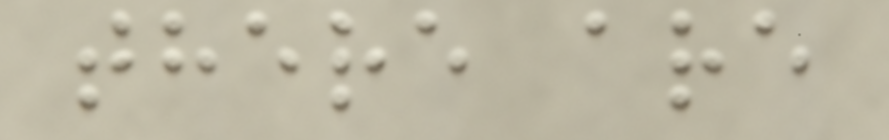there are
